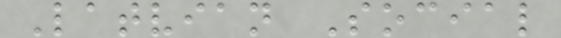Latvian Social
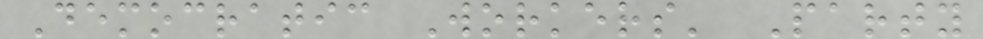Democratic Workers' Party
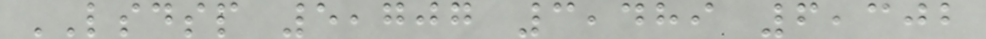LSDSP 5,707 3,489 6,302
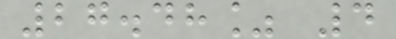27.48% 4
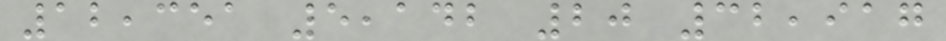12,351 5,142 20 32,917
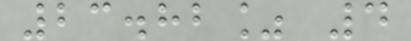23.82% 4
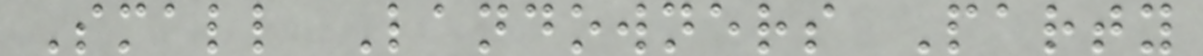Small Landowners Party
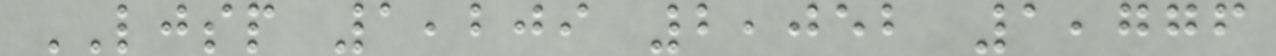LJSP 1,209 2,052 1,776
